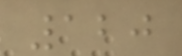120
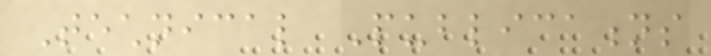Technical Publications
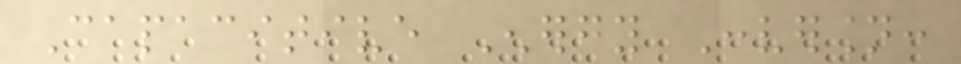Capacitive Energy Conversion:
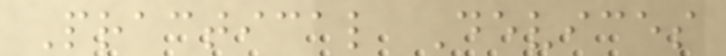Practical Devices
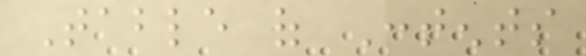Table of Contents
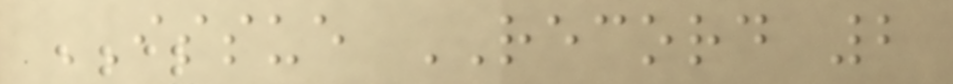ISSUE RECORD 2
